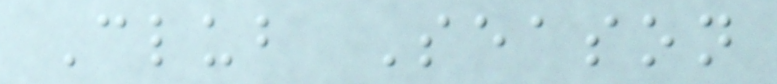Club Season
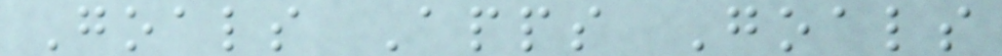Goals Apps Goals
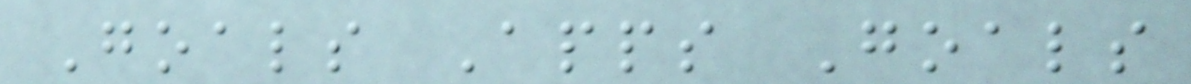Goals Apps Goals
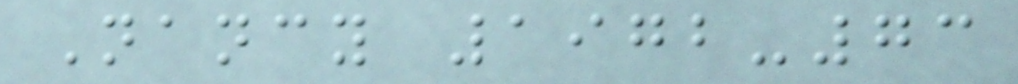Nancy 1972-73
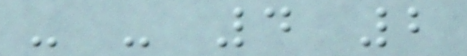- - 4 2
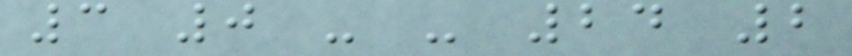3 0 - - 24 2
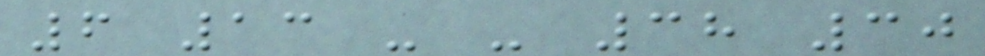6 13 - - 38 30
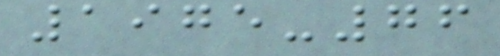1975-76
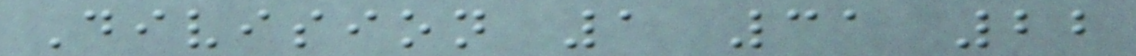Division 1 31 22
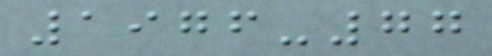1976-77
